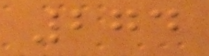274
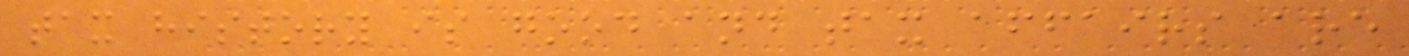tax history is good and tax affairs are
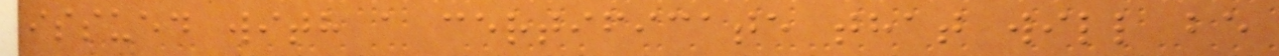issued with a certificate that will be
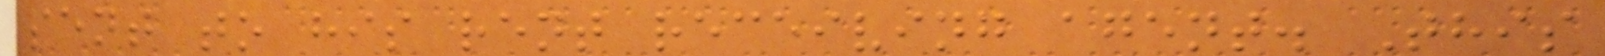sent to his rent receiving agent. This
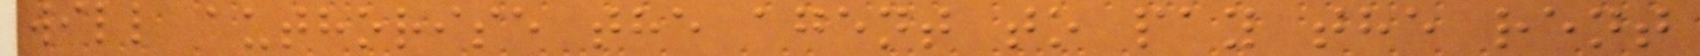will authorise the agent to pay the rent
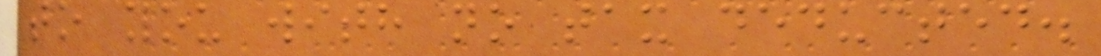to you with no tax deducted.
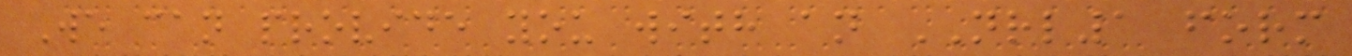We can provide you with an NRL1 form
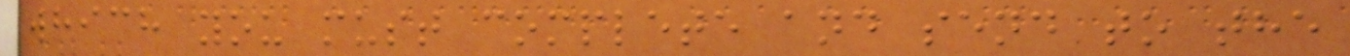which you must complete and send to the
